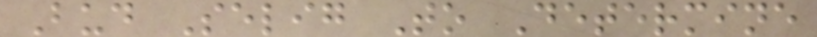Bud Selig To Determine
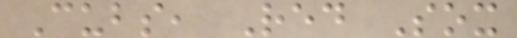Cubs, Red Sox
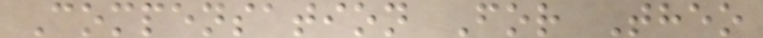Compensation For Theo
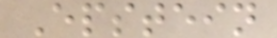Epstein
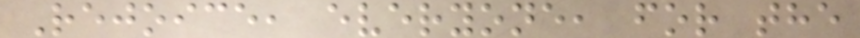Rejoice, everyone, for the
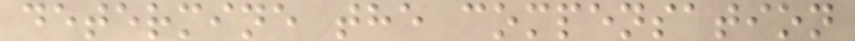determine the compensation
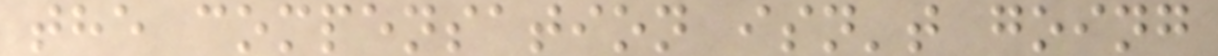the compensation isn't going
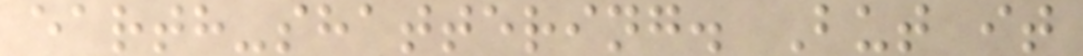earth-shattering. But it
